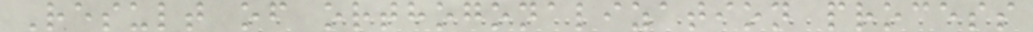Result of orthogonalization process
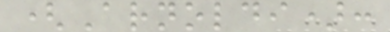(Arnoldi):
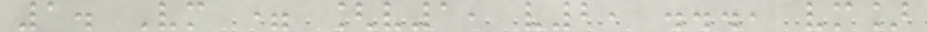1. Vm = [v1, v2, ..., vm]
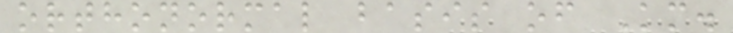orthonormal basis of Km.
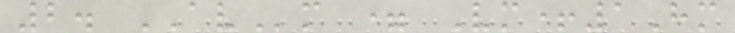2. AVm = Vm+1Hm
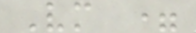Vm =
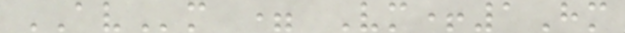AVm = Vm+1Hm
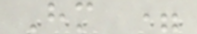Hm =
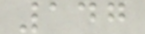147
